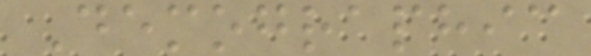Demographic
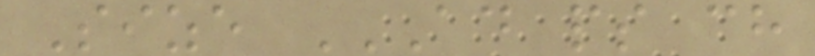Size AD PS CH
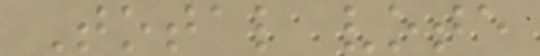Total vote
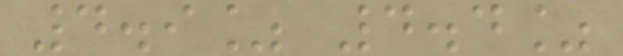4.9% 4.4%
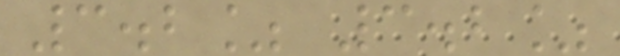3.2% 3.2%
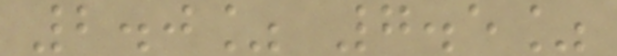2.0% 7.5%
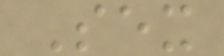Sex
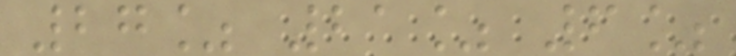27% 21% 6%
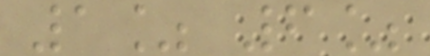1% 6%
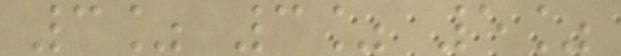3% 3% 5%
